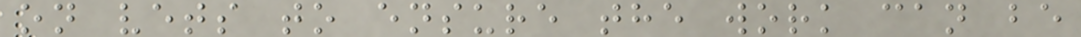on vets to ensure the work can be
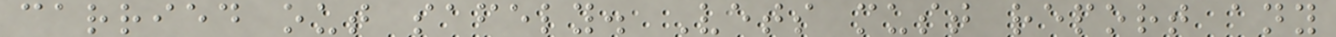carried out safely. Vets must report any
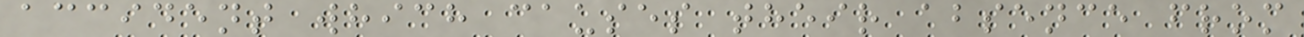accident which causes their absence from
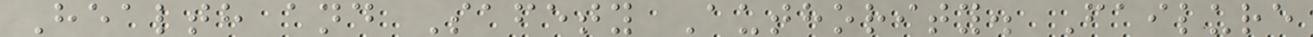Health and Safety Authority. Failure
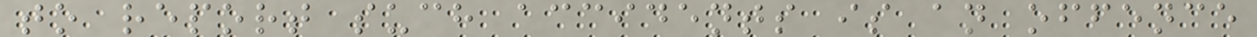to report such accidents is an offence
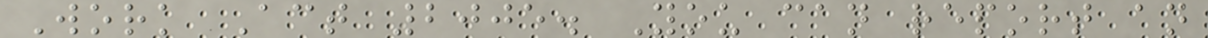Work Act 2005. You can report an
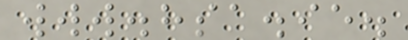www.hsa.ie.
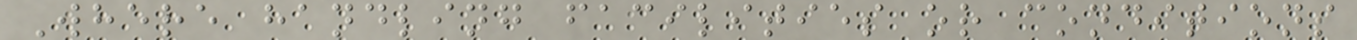Where handling facilities or conditions
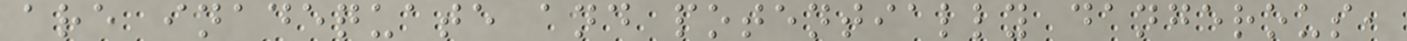are inadequate and potentially dangerous,
